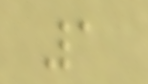1
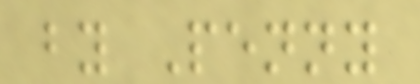by Penny
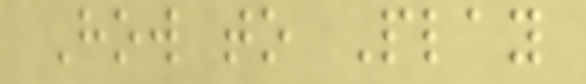How to Play
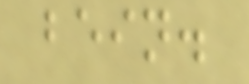bein.
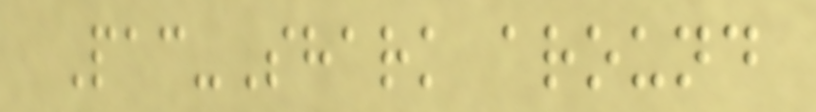Pac-Shark around
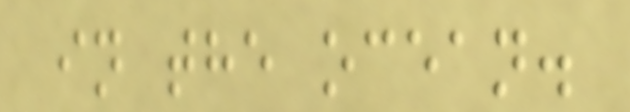in the ocean.
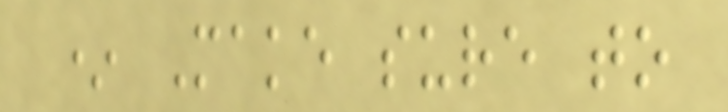* Make sure to
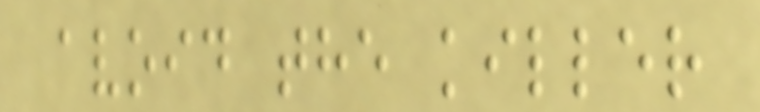avoid the killer
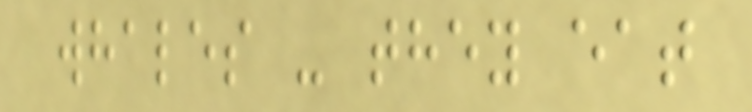whales - they eat
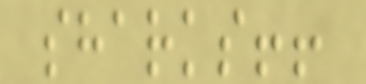sharks!!
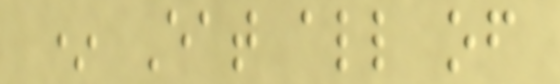* Eat all of
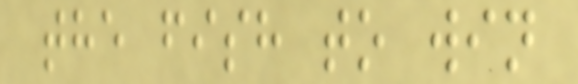the fish to win
